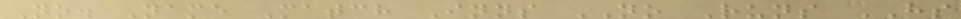No. Name Match Inns NO Runs HS
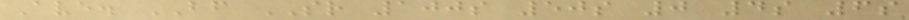Ave. BF SR 100s 50s 0 4s 6s
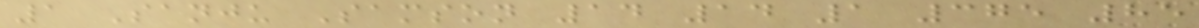1 Sanju Samson 14 14 1 375 85
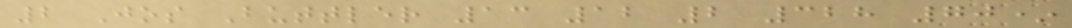2 Jos Buttler 13 12 2 328 70*
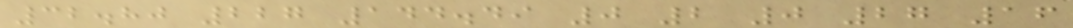32.80 227 144.49 0 2 0 27 16
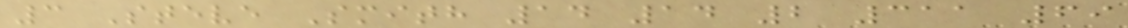3 Steve Smith 14 14 2 311 69
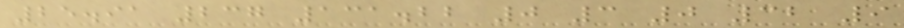25.91 237 131.22 0 3 0 32 9
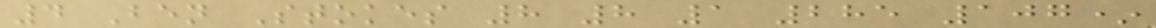4 Ben Stokes 8 8 1 285 107*
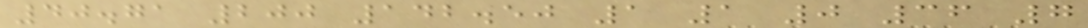40.71 200 142.50 1 1 0 36 7
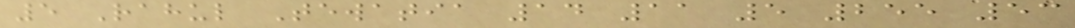5 Rahul Tewatia 14 11 5 255 53
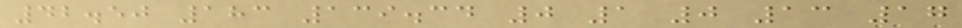42.50 183 139.34 0 1 0 13 17
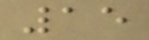15
